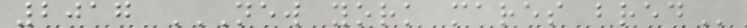2017 NEW YORK MARES BRED
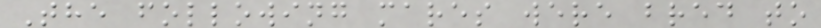The following mares were bred to
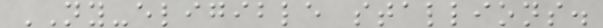NY-eligible stallions.
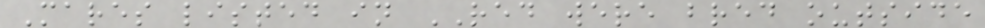Mares listed in RED were bred outside
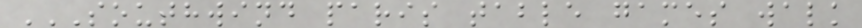SOUTHWIND PARIS TABLE GAMES WALK
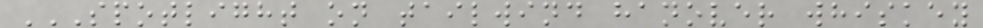SPOTLIGHT ON TAILWIND HANOVER WHISKEY
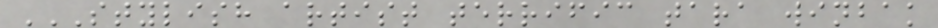STYLISH ARTIST TERRIFIC TARA WINBAK
